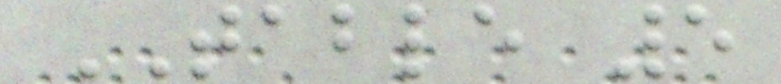TABLE 5
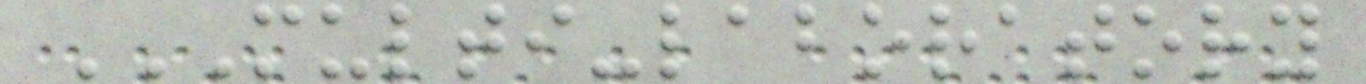MULTI-LABORATORY
